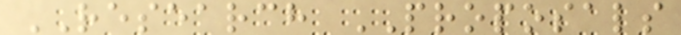RESEARCH PROPOSALS
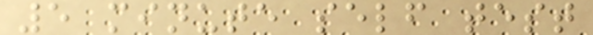5 minute self test
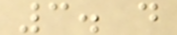3. d
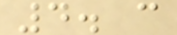4. c
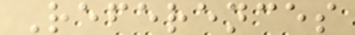References
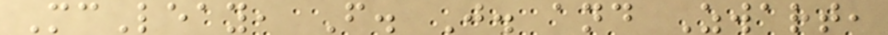McLeay, F. J. and Zwart,
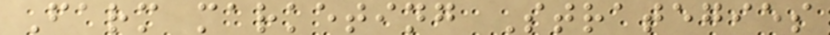Farm marketing Strategies
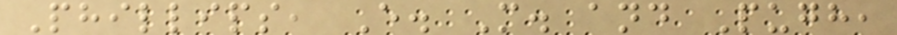Phillips, E. M. and Pugh,
